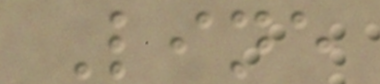Line
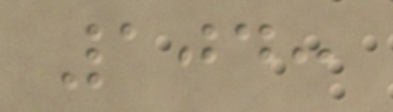104:
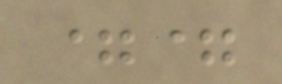==
